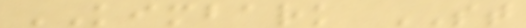KIMBARK ST
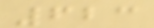623
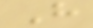H
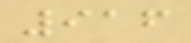916
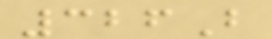326B
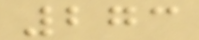273
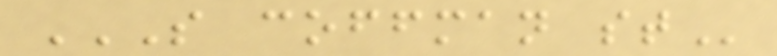S COFFMAN ST
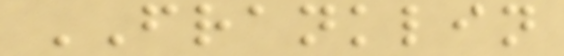FRANKLIN
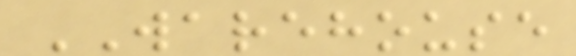WAREHOUSE
